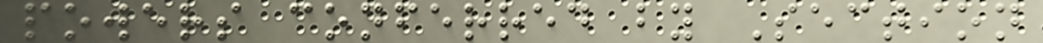powers conferred by Section
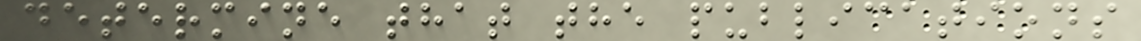determine that the publications
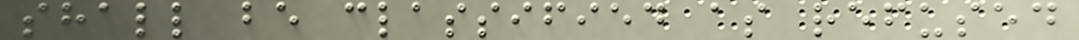shall be classified as refused
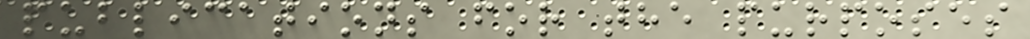publications for the purposes
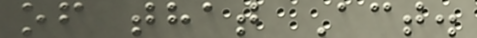of that Act.
